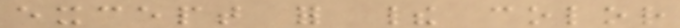except for their color
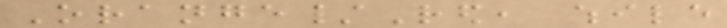Orange/Red, while
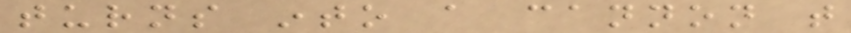turns into a cannon that
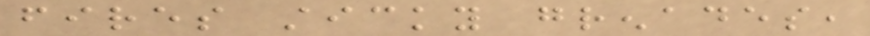fires sticky grenades,
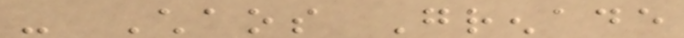- Chaos Grenade
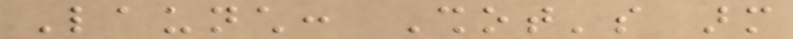Launch: Shot's arm
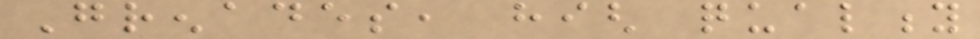Grenades, high quality
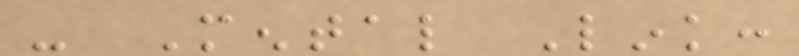- Mental Link:
